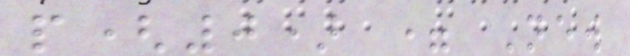p(0) = New
